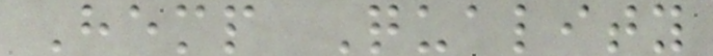Hemp Quality
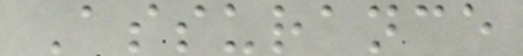Assurance
